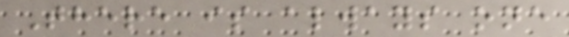There is always one
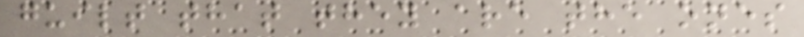guilt that they are the ones
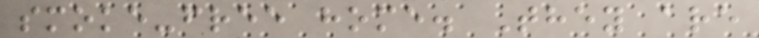smoke-free home. They are
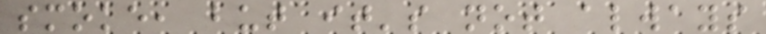smoke, but it's not always
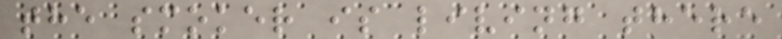the smoker is living there
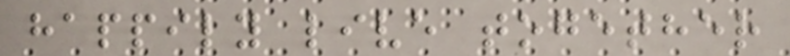happily live together
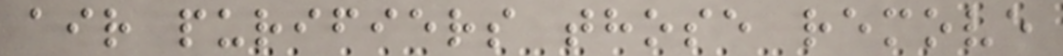air purifiers those remove
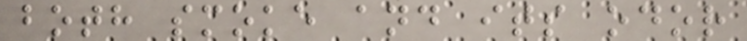both smoke and its odor
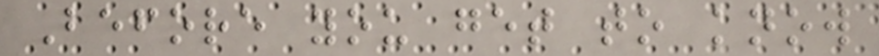Before you get to know
